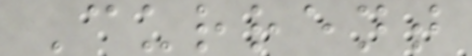Current
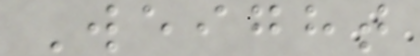Weight
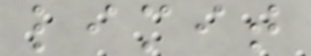limit
